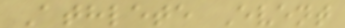Athlete Event
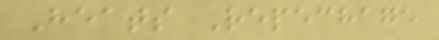Heats Repechage
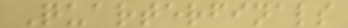Quarterfinals
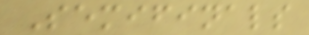Semifinals
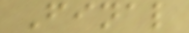Final
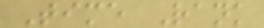Time Rank
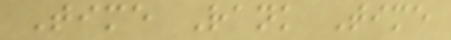Time Rank Time
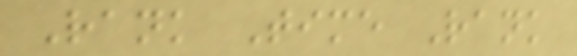Rank Time Rank
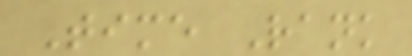Time Rank
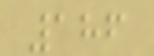186
